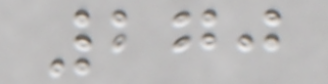270
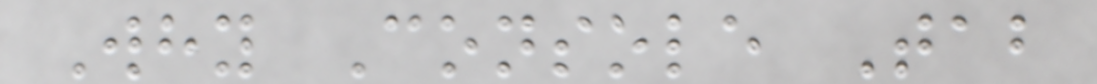Why Console Tab
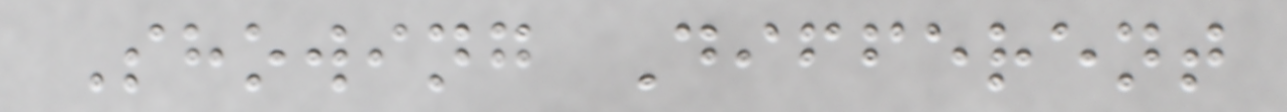Showing Different
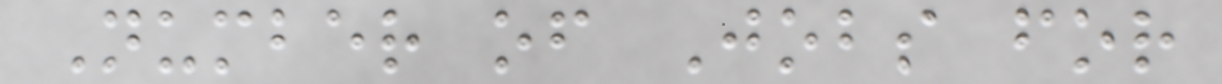Number of Jobs for
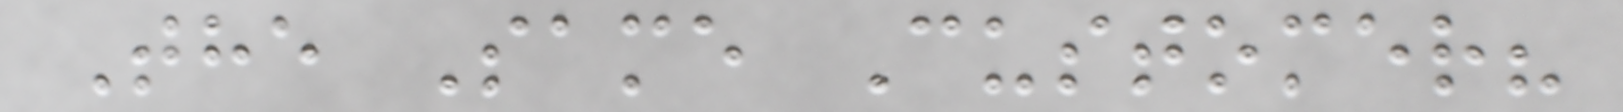The Same Customer?
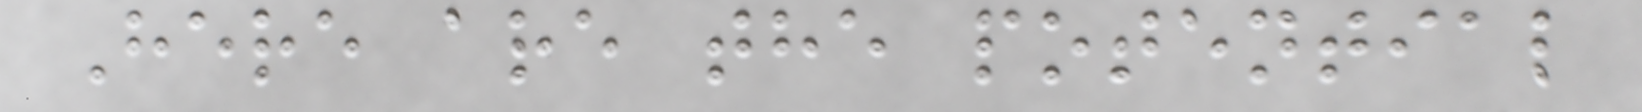Here are the potential
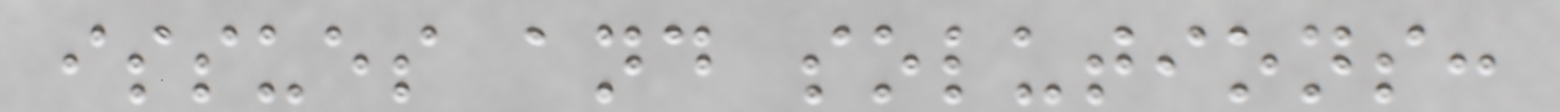issues and solutions:
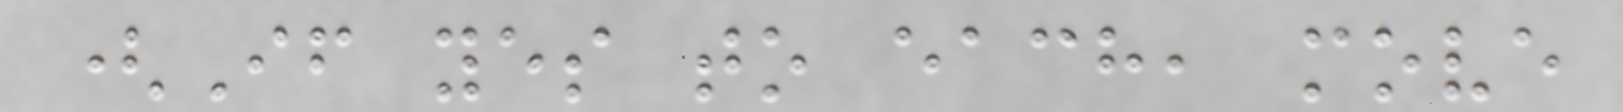(If yes to each, move
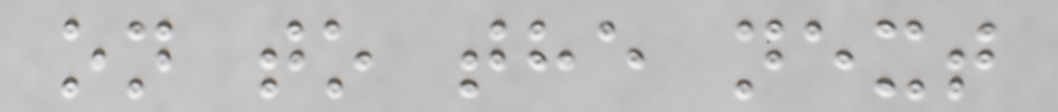on to the next
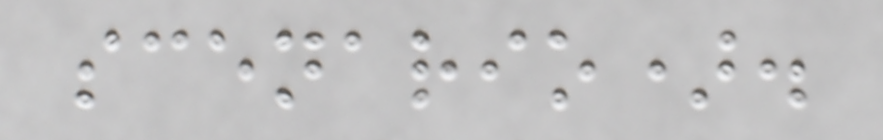scenario).
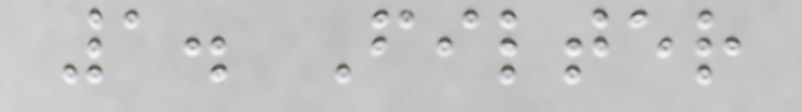1. Filter
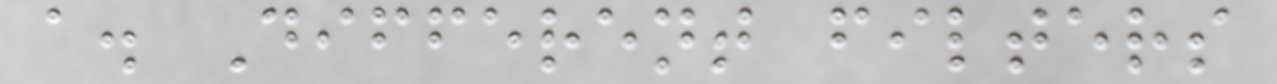a. Different filters
